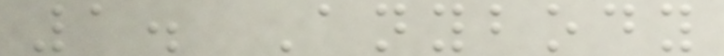1. Anybody
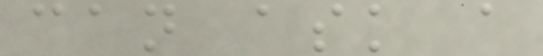can ask a
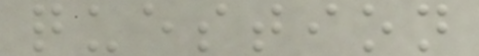question
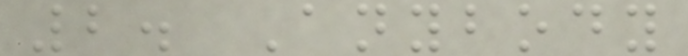2. Anybody
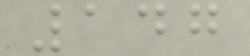147
